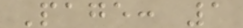Page: 1
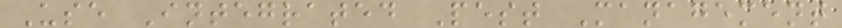Use Integrated Pest Management
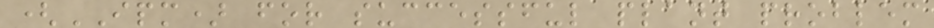(IPM) for successful plant problem
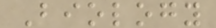Biology
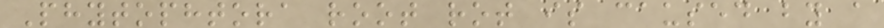Phytophtora root rot is caused by a
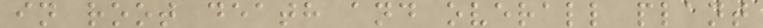in root death and overall plant
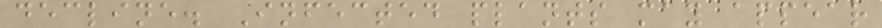decline. Infected plants may appear
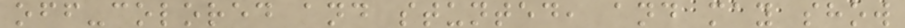off-colored and stunted, and may show
